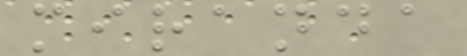miranda
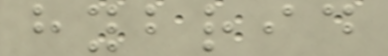hybrid
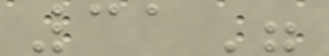31"
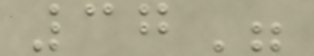37"
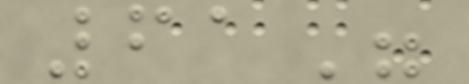61"
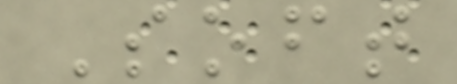Soft
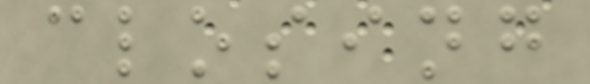closing
